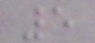5
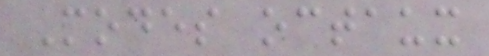Modes octaux
